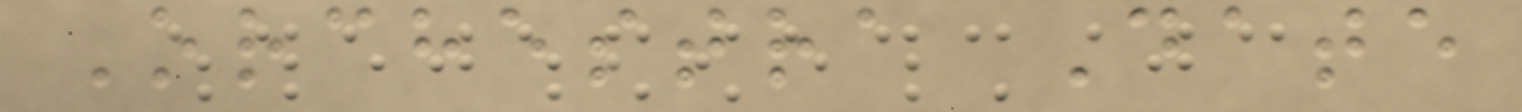Orchestra Date
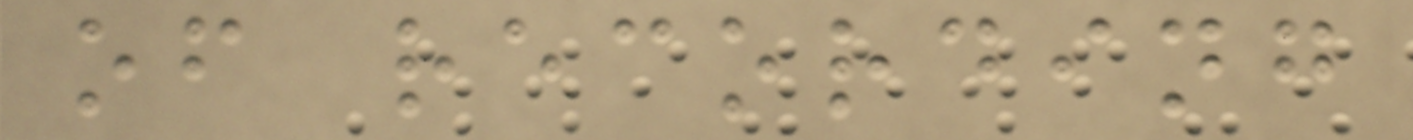of recording
